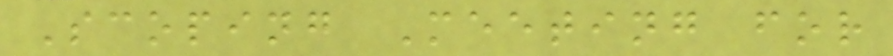Scoping Meeting for
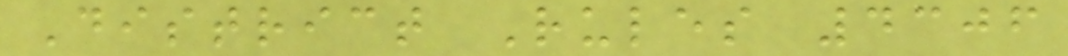District Rules 4306
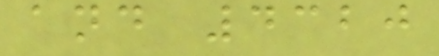and 4320
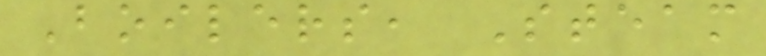Boilers, Steam
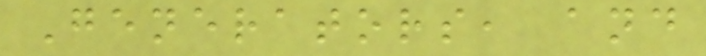Generators, and
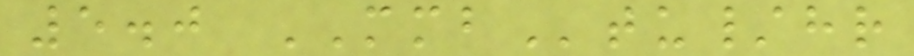5.0 MMBtu/hr
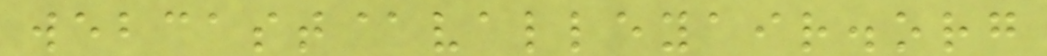webcast@valleyair.org
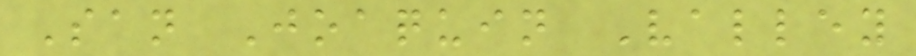San Joaquin Valley
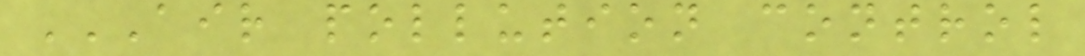AIR POLLUTION CONTROL
